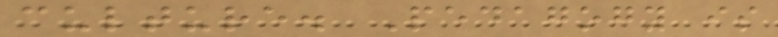culture. Pedagogy is
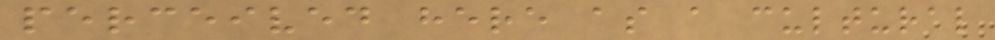perceived here as a cultural
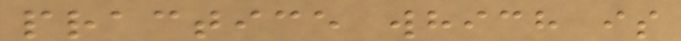practice which is
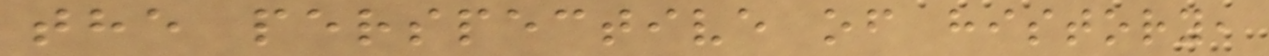the perspective of history,
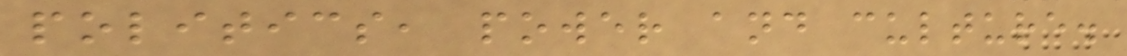politics, power and culture.
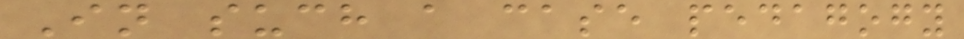In such a case pedagogy
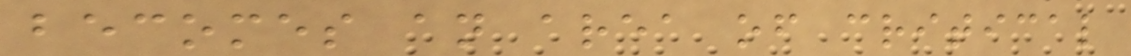becomes an area of critical
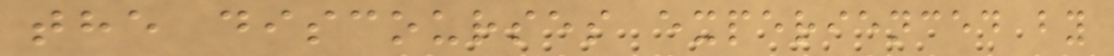the discourses experienced by
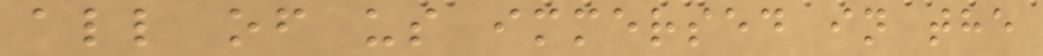all of us immersed in the
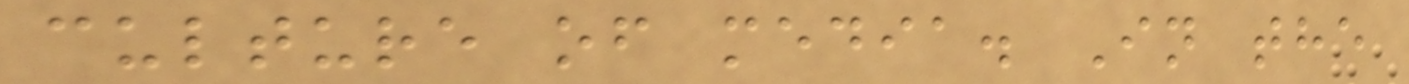culture of media. In the
